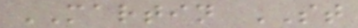MARTIN ST
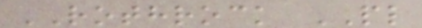ROTHROCK PL
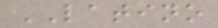LATINO
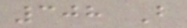308 B
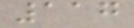117
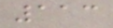113
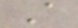A
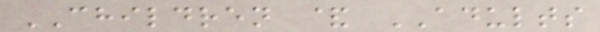CHILDREN & ADULTS
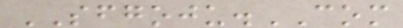SFGOJU.COM
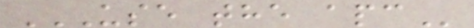USE THE APC
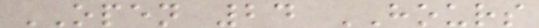OPEN 24 HOURS
